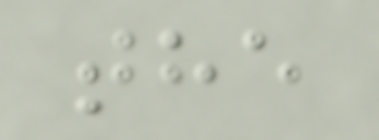the
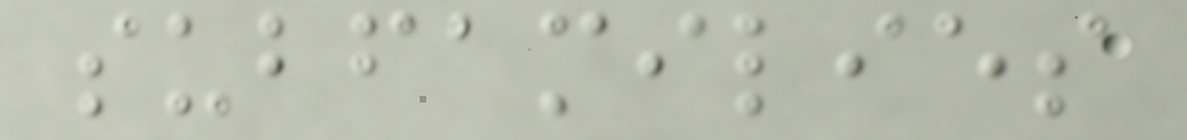subfamilies
